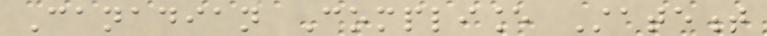Canadian Compliance Statement
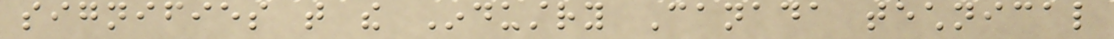signifies that the Industry Canada technical
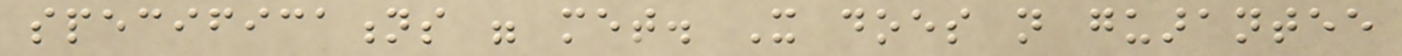specifications were met. It does not guarantee
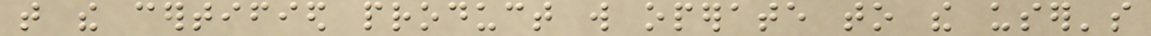that the certified product will operate to the user's
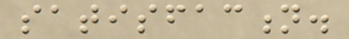satisfaction.
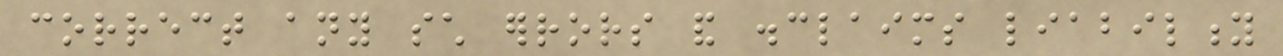correct any such errors and disclaims liability
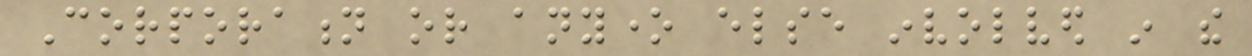Corporation or anyone else involved in the
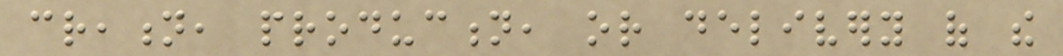creation, production, or delivery of the
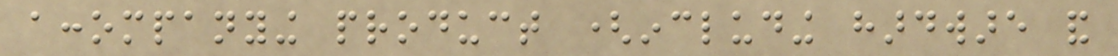accompanying product (including hardware and
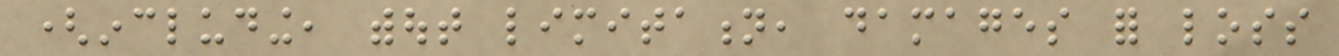(including, without limitation, damages for loss
